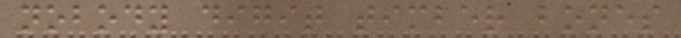nobody digit timber bones
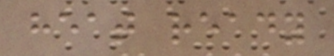heat ready
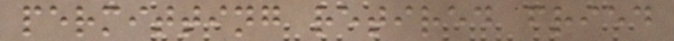permitting retired fried
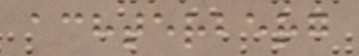achterberg
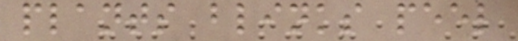plants blinks peel
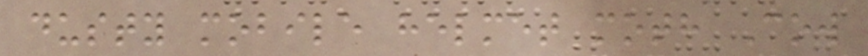dusty mobile helmet moth Cow
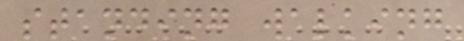standing walking
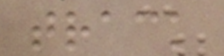track
